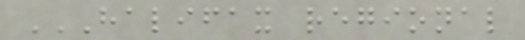HALIFAX REGIONAL
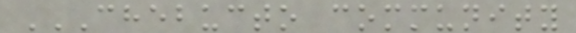CHEBUCTO COMMUNITY
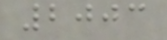2003
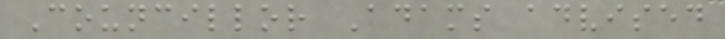Councillor Adams advised
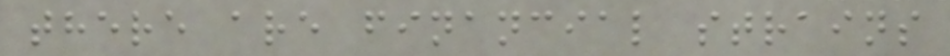there are financial strains
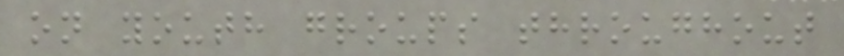on youth groups throughout
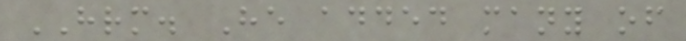HRM. He added many of
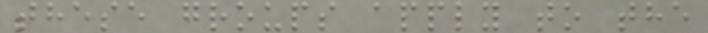these groups apply to the
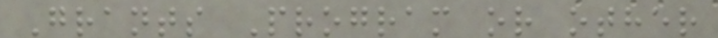Grants Program or other
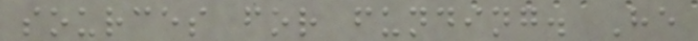sources for funding. He
